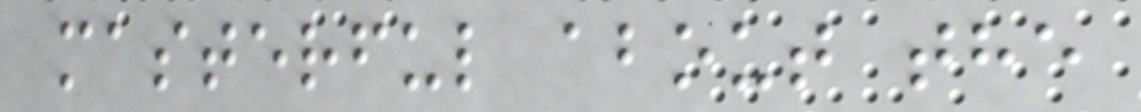masterful about the
